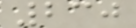230
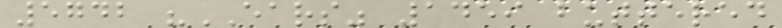5742 "EARS" 1459 buttered
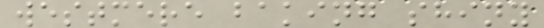westmere baking shiny
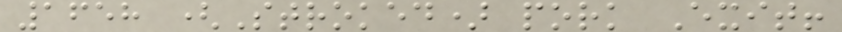1658 (Stroked) pork Exit!
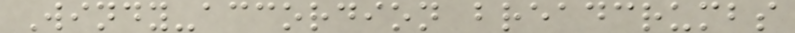Windy-accordion breadcrumbs
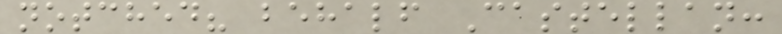notched? behalf Castellan:
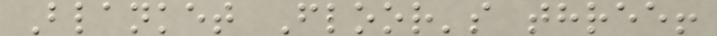Blanket Floor's three!
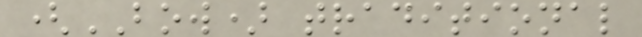(BOW) traditional
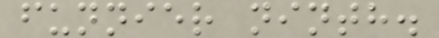funnier ninth.
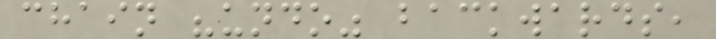chain "undo" backwards,
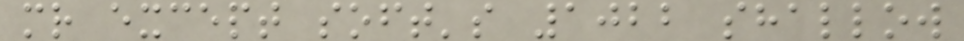mr except soft's 1022 shallow
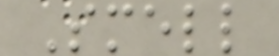Smell
